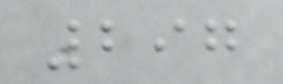297
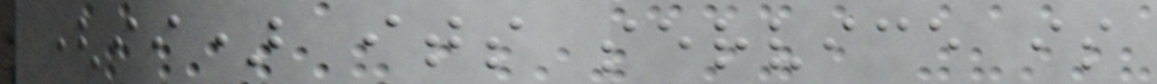(ii) its service is
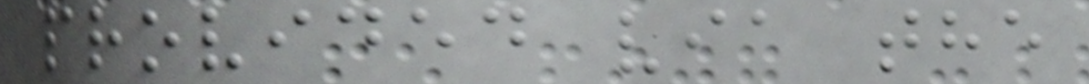provided via the
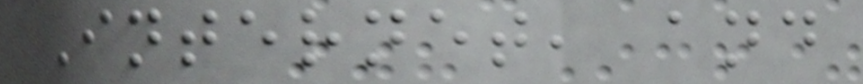Internet, and
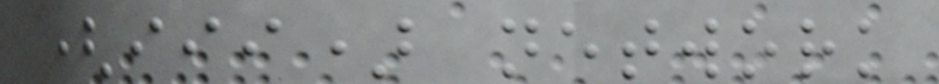(iii) network
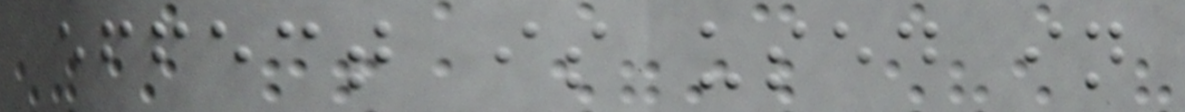effect is used in
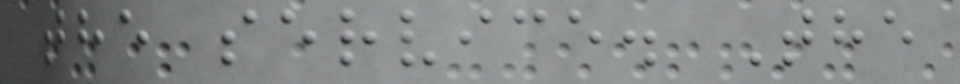the service. The
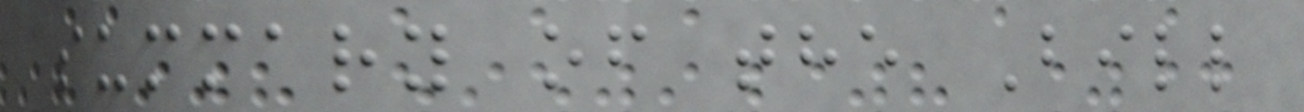summary of the Bill
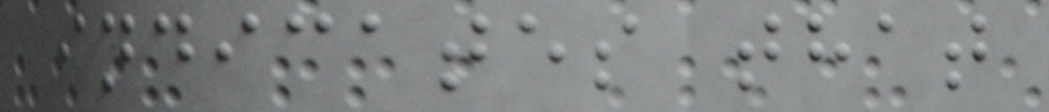indicates that
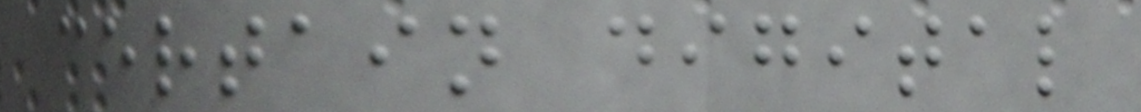certain digital
